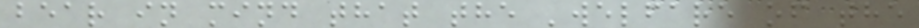bear in mind that the 'welfare of the
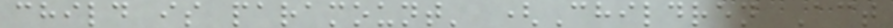child is paramount' (Children Act
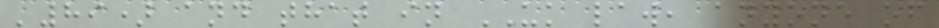'89) and that in UK law, anyone of
